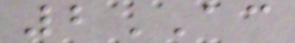2AC
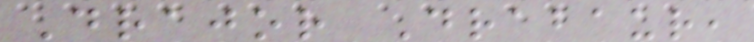Drajor Drabaur,
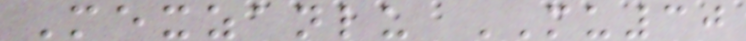Mexzanlu MU30
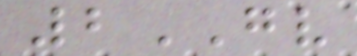2GV
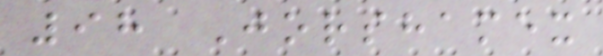98 Jorshamex
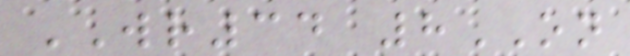WR34 8ON
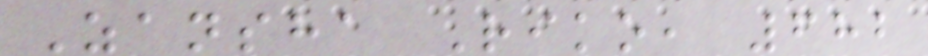Zansha Riko, 682
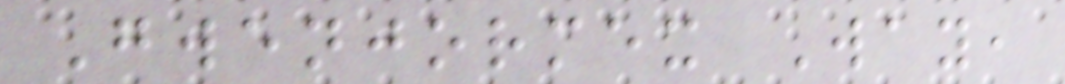Gwenjormex Way,
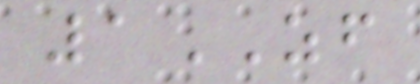1ZF
